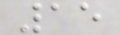15
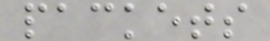packets
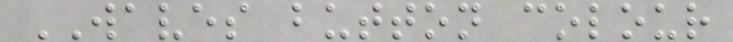WAVES button colour
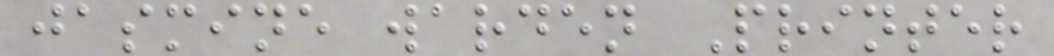jasmine warden Printer
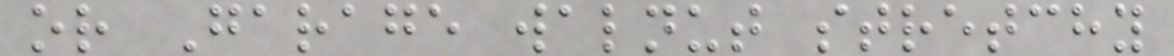or Garage walnut stretchy
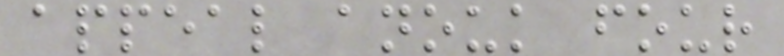appeal anouk four
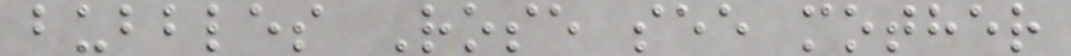bubbles Rose see mother
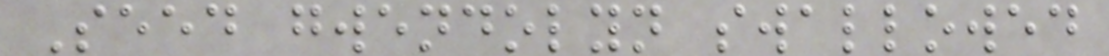Seed gwendolyn swallowed
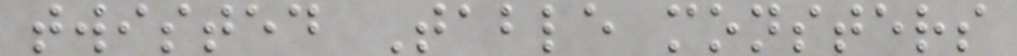twisted Table monsters
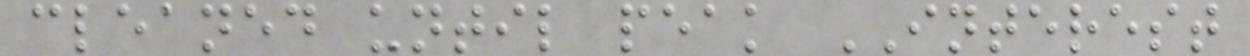cleaned until peak INTEREST
